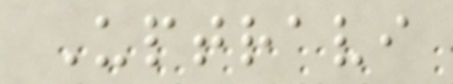Uptravi
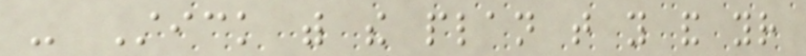- Stick with the plan that you and your
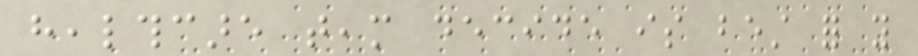healthcare team decide is best for you
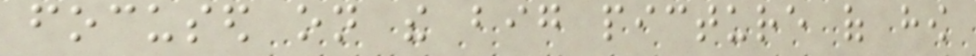focused on the big picture of how
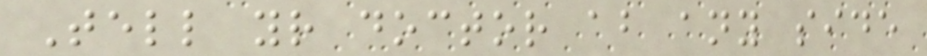Tell your doctor about any side
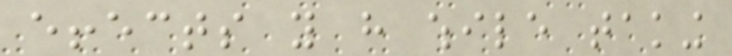effects you have while taking
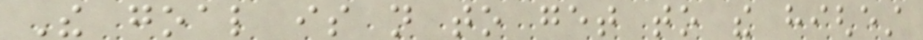The goal is not to get to the highest
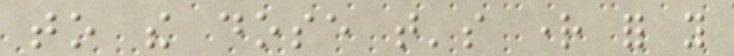to the dose that's right for you
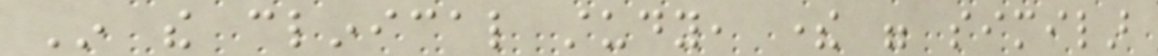In the clinical study, there were similar
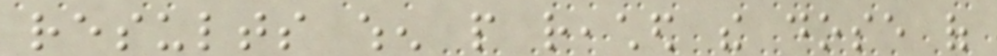results when people reached the dose of
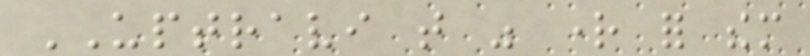UPTRAVI that was right for them
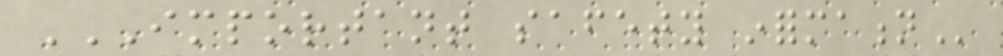IMPORTANT SAFETY INFORMATION
